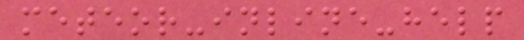meteor-inline-help
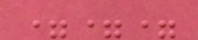===
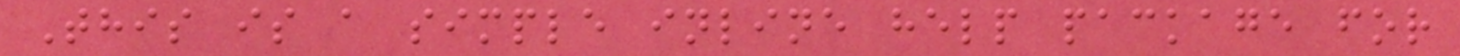This is a simple inline help package for
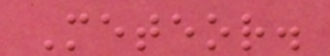Meteor.
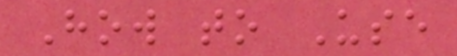How to Use
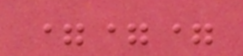===
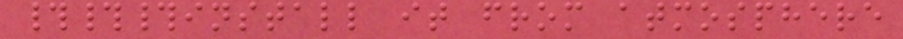###install it from atmosphere
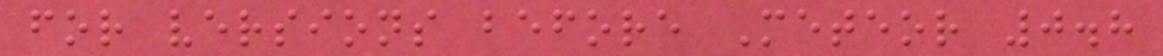for versions before Meteor 0.8
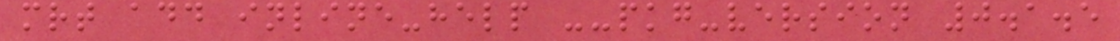mrt add inline-help --pkg-version 0.1.5
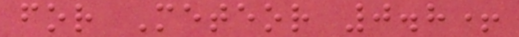for Meteor 0.8+
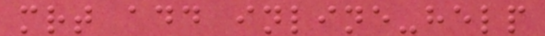mrt add inline-help
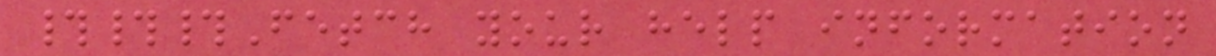###Fetch your help information
